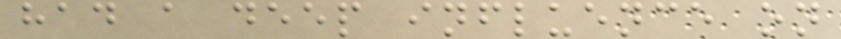had a deep influence on
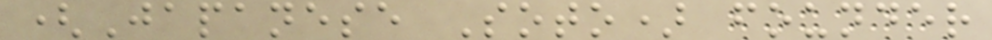(Japanese Soto) founder
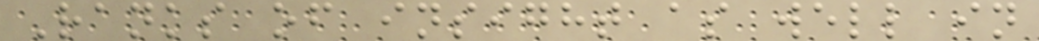Ranks of insight as well in
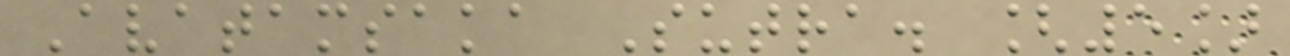Avatamsaka Sutra. [5]
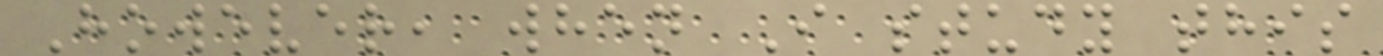However, when I study this
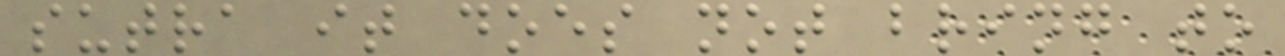sutra it does not bring to
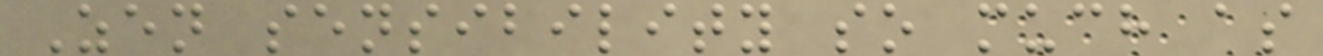Zen sensibility so much as
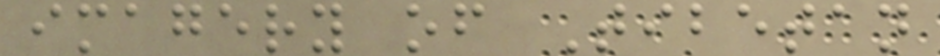imagery of Tibetan
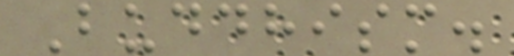Buddhism.
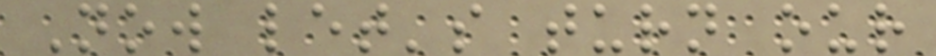Now let's turn our
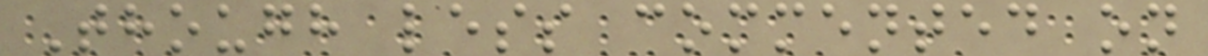Though less commented on
